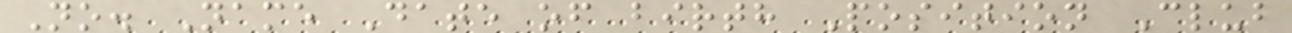No. Name Date of birth Position Club
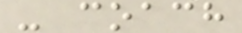- coach
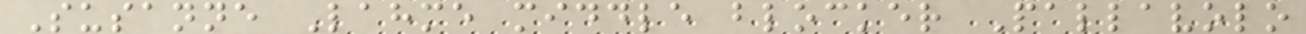Susanne Lahme middle blocker Pallavolo
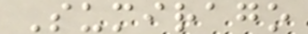Sumirago
